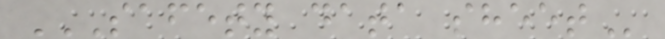SAFETY DATA SHEET
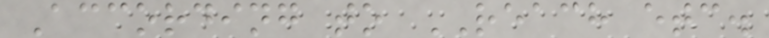According to REACH etc.
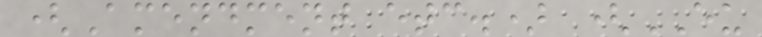(Amendment etc.) (EU
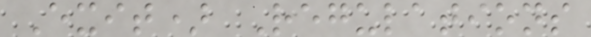Exit) Regulations
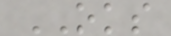OKS
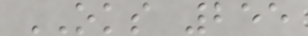OKS 255
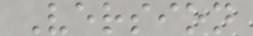Version
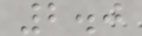2.0
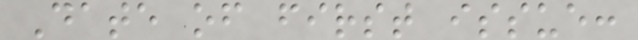Date of first issue:
